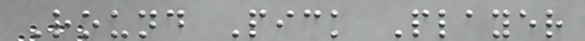Round Pick Player
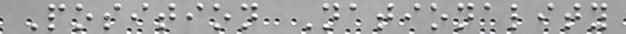Position Nationality
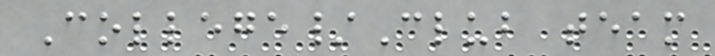College/Club team
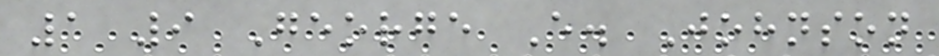1 9 George E. Johnson
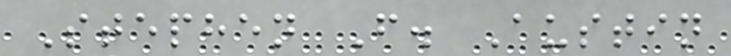Stephen F. Austin
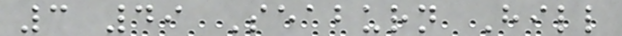3 49 Seaburn Hill
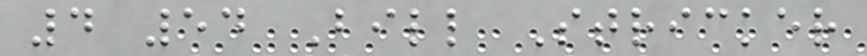4 54 Bill Stricker
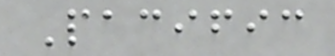Pacific
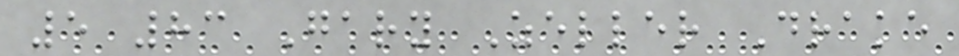5 83 Gary Zeller Drake
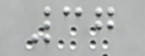37
